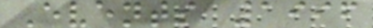Events 1996
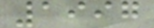1997
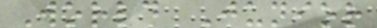World Junior
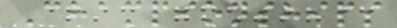Championships
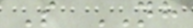S NH
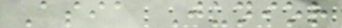Asia Junior
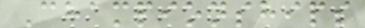Championships
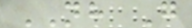NH G
